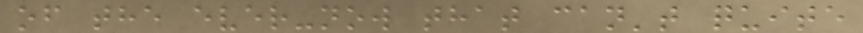of the ever-now that can't quite
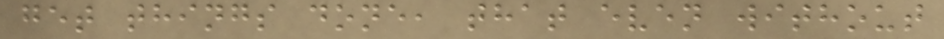get things done, that even without
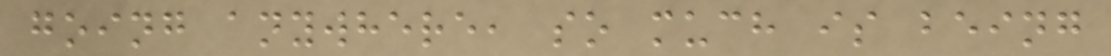going anywhere, so much is being
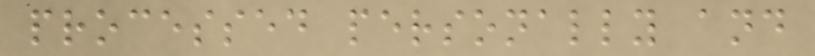processed personally and
